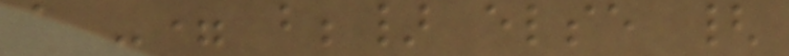a -= b;} else {
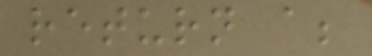return a;
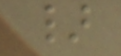}
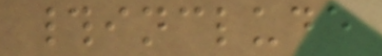#include
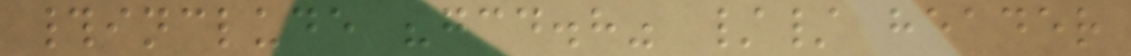#include "gcd.h" // header
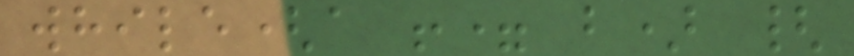while(a != b) {
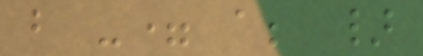b -= a; }
